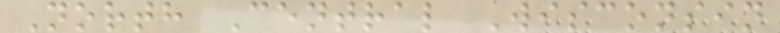North Central Wisconsin
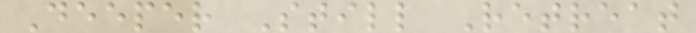Deeper Still Retreat
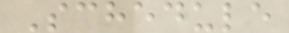Schedule
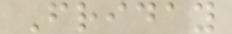Friday
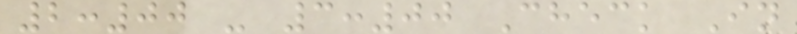2:00 - 3:00 Check In
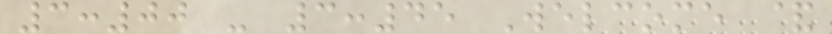3:00 - 3:45 Welcome &
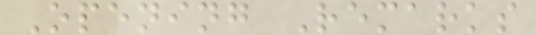Opening Remarks
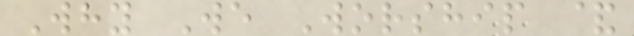Why We Worship &
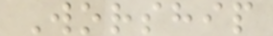Worship
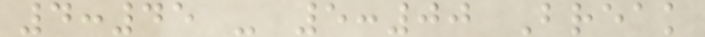4:45 - 5:00 Break
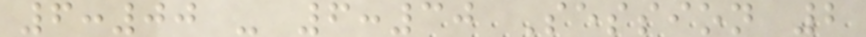6:00 - 6:30 Session 2
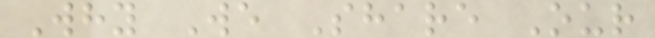Why We Share Our
